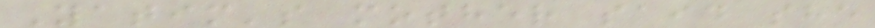Yatim's mother said she
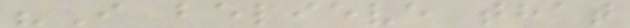"I believe that
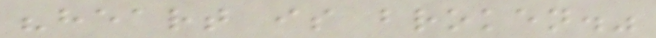"heart is broken."
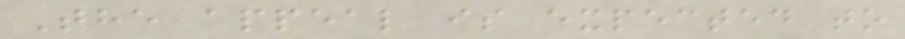The appeal is expected to
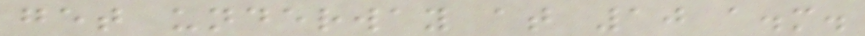get underway at 10 a.m.
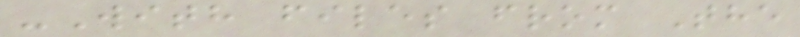-With files from The
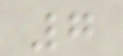7
